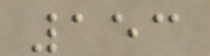153
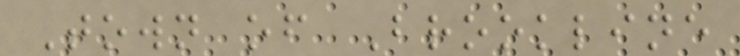Town of Brookline
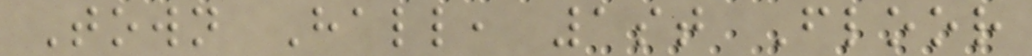Town Hall, 1st Floor
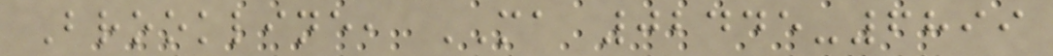Brookline, MA 02445-6899
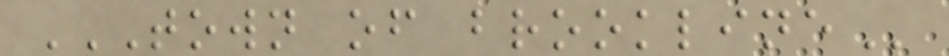TOWN OF BROOKLINE
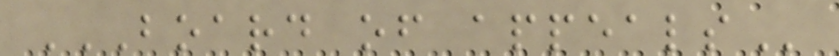BOARD OF APPEALS
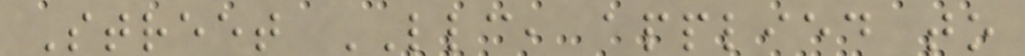Street LLC, applied to
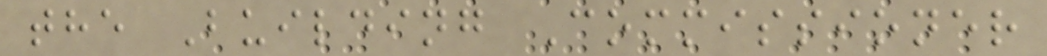the Building Commissioner
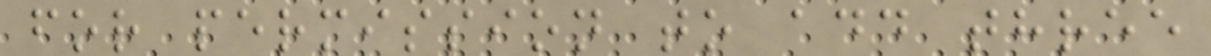for permission to add three
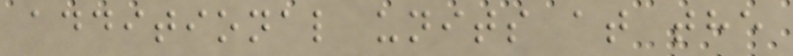additional units at the
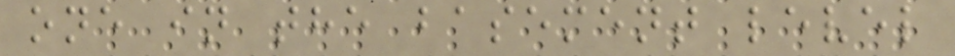one in the basement level
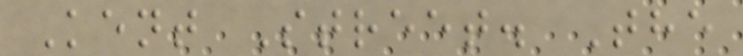Kent Street. The
